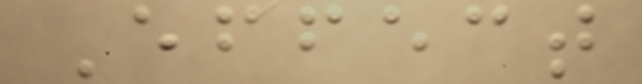Effect
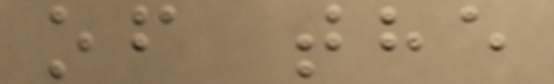of the
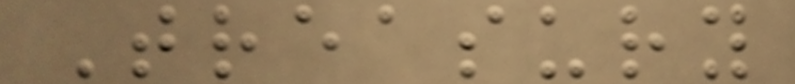Treasury
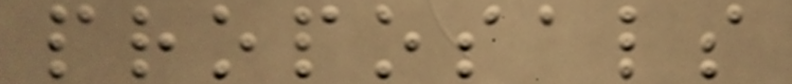proposals
